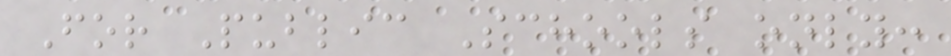For Public Schools only:
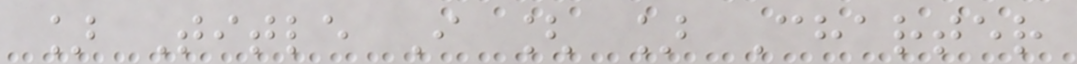] Title I [ ] Charter
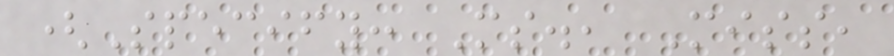(Specify: Ms., Miss,
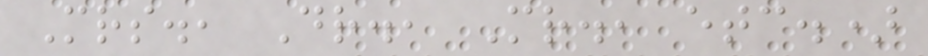Mrs., Dr., Mr., etc.)
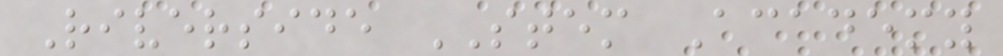Riverside STEM Academy
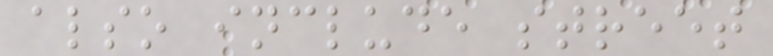also include street
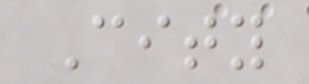City
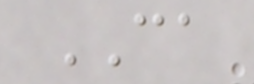CA
